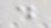do
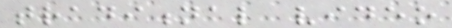traditional video
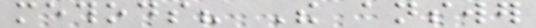methods? The answer
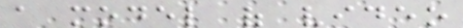a model of video
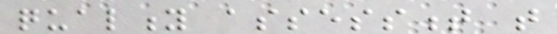quality assessment that
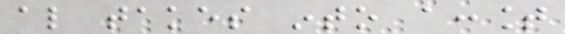also takes into account
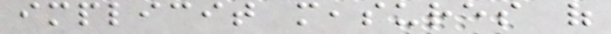implicit measures of
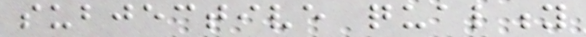subjective quality
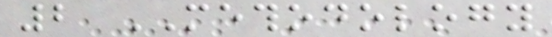2 METHODOLOGY
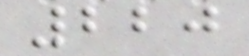220
